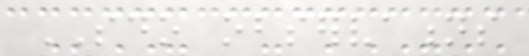SDO observations
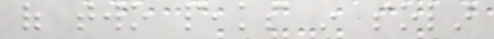of two peaks in solar
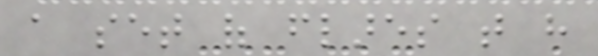a set of flares that have
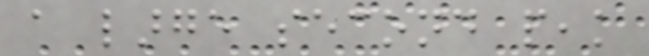a large second peak
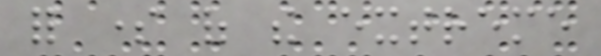for some of the extreme
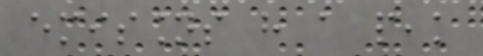emissions have a peak
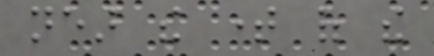near the time of the
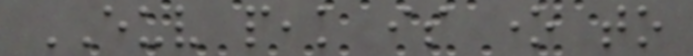EUV peak is one to
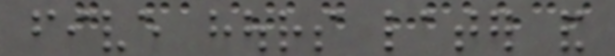five hours later and
